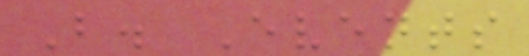B. Events
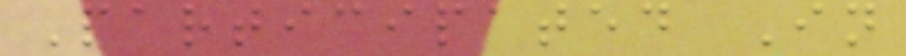Participated In
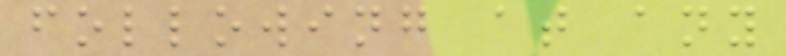following at any
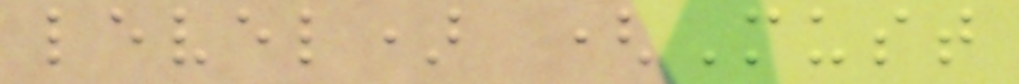level) (Must
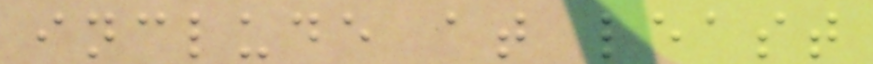include at least
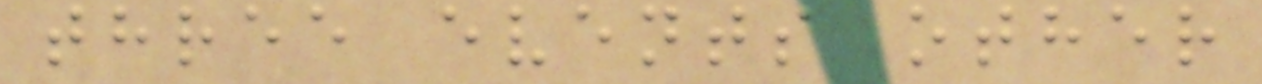three events other
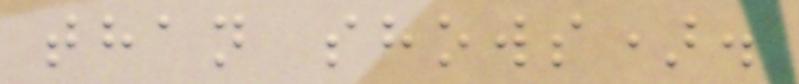than shows).
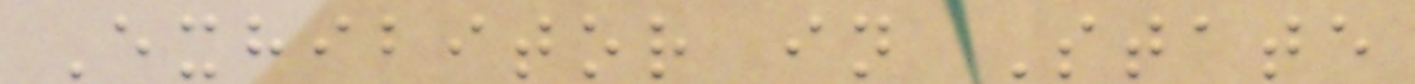Exhibitor in State
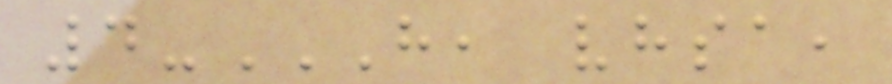4-H, VHSA,
